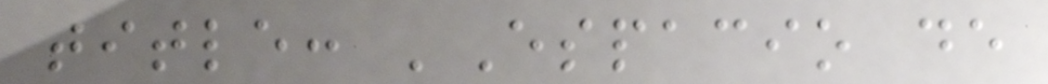title: 'Espacio de
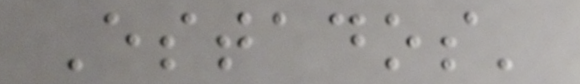Estados'
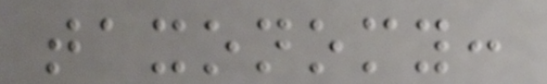taxonomy:
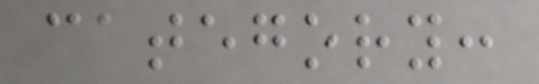category:
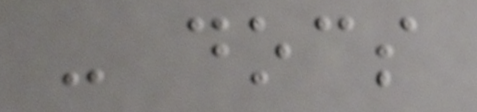- docs
